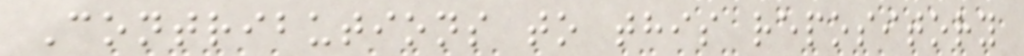Contributions to this repository
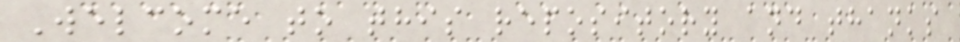Welcome to this repository and thanks
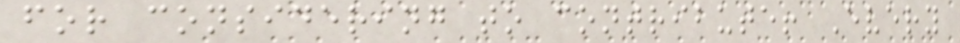for considering to contribute! Every
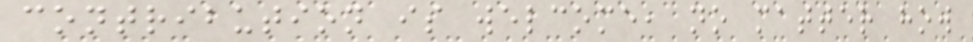contribution is welcome, no matter how
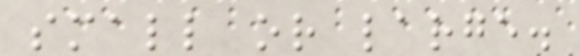small or large.
